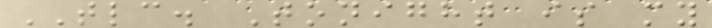TLC. Tonight is my
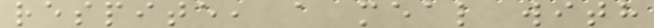respite, a meal with
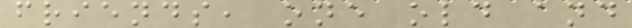friends, one old and
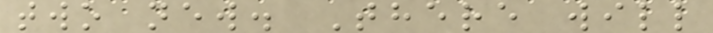two new. There will
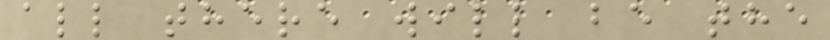all there will be the
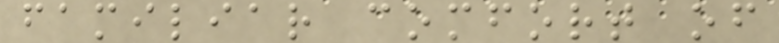familiar comfort of
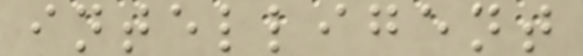intelligent
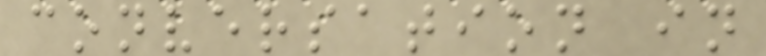conversation in
